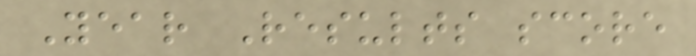Year Results score
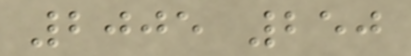2005 250
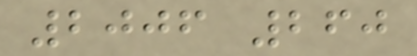2006 260
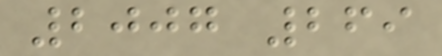2007 269
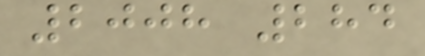2008 284
